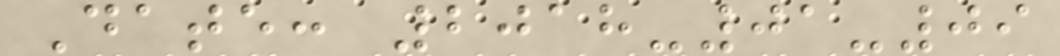Date: 2018-01-09
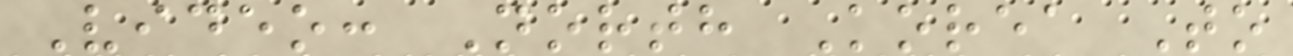Video: North Korea To
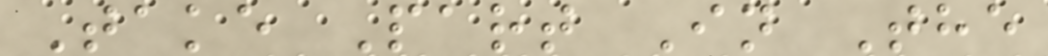Take Part In The
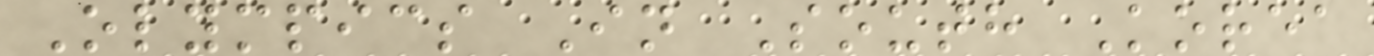Olympics In South Korea
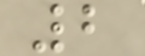2
